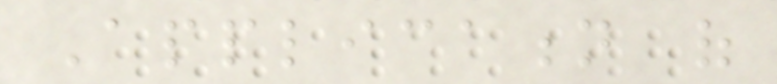Application of
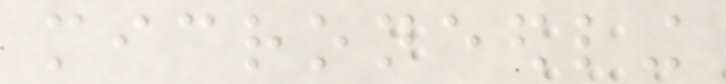microneedling
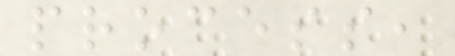process,
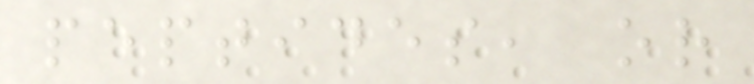peptides, or
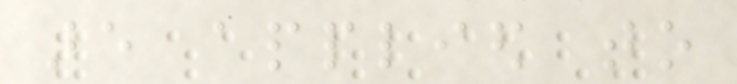are applied to
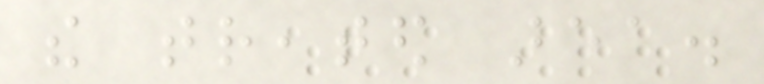the treated area.
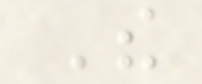The
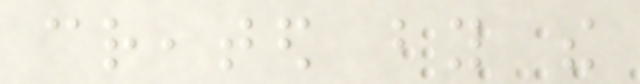created by the
